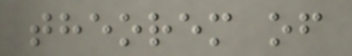theorem of
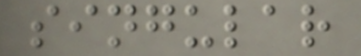singular
